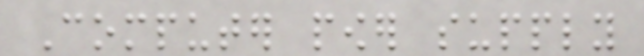Computer power supply
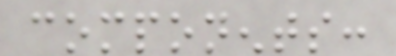components:
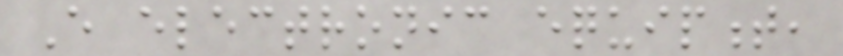Every electronic equipment,
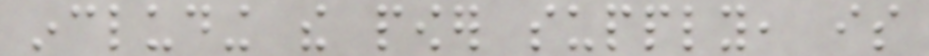including the power supply, is
